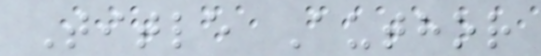Title Author
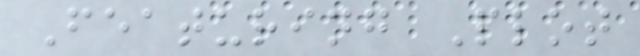Featuring Plot
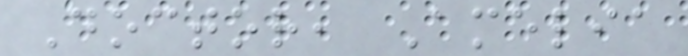Doctor, Amelia
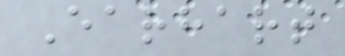Earhart
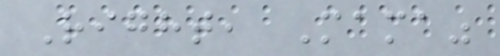Right, Mama"
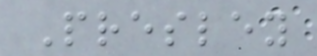Presley
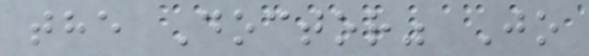the Doctor" Jo
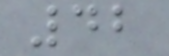42
